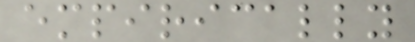empirically
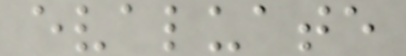evaluate
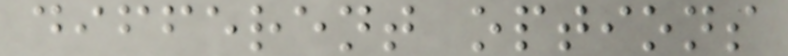different options
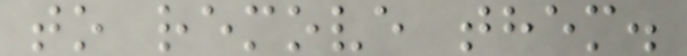to remove them.
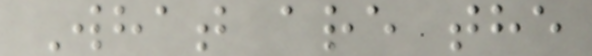What are the
